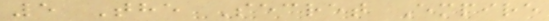5 The Secret Empire
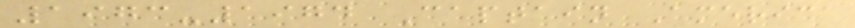1973-1974 Captain America
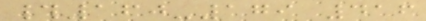#160-179 416
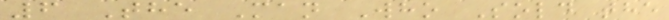6 The Man Who Sold the
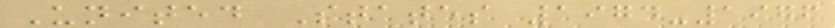United States 1974-1976
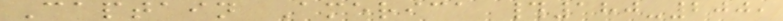Captain America #180-200,
